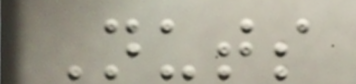Nuts
